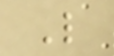L
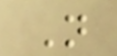N
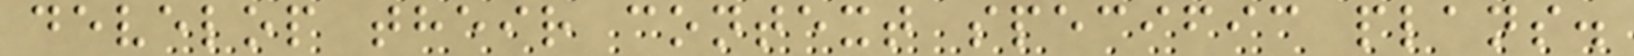develop their context specific plans.
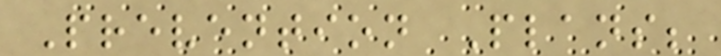Prevention Plans;
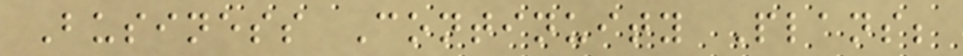Business Continuity Plans;
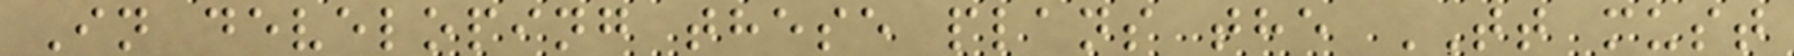In developing these plans the TT must
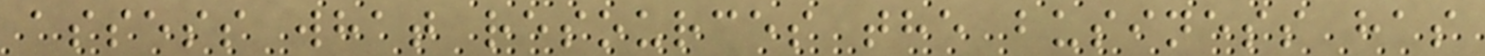assess what resources the business has
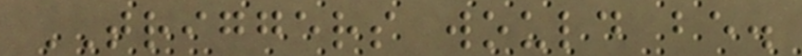TRIGGERS would be.
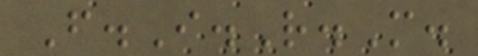F.I.R.M.
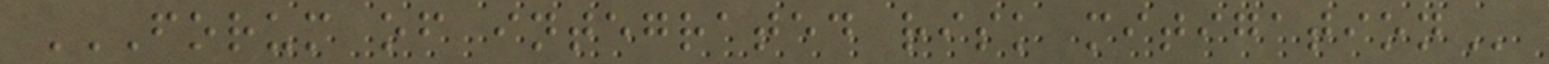FORUM OF INTEGRATED RISK MITIGATION
